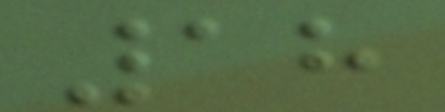18
